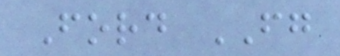Ford FG
